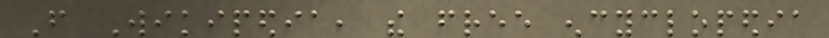From Wikipedia, the free encyclopedia
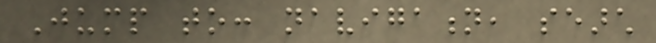Jump to: navigation, search
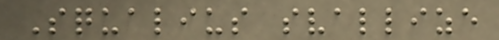Squalius svallize
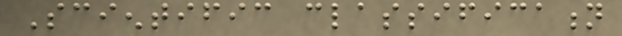Scientific classification
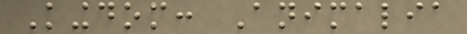Kingdom: Animalia
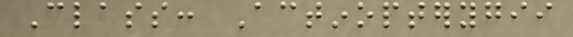Class: Actinopterygii
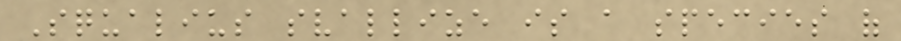Squalius svallize is a species of
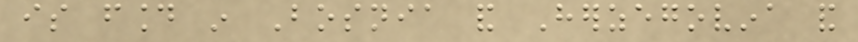is found in Bosnia and Herzegovina and
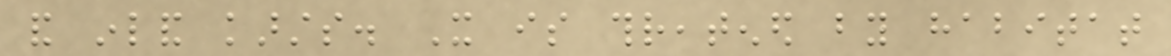and inland karsts. It is threatened by habitat
